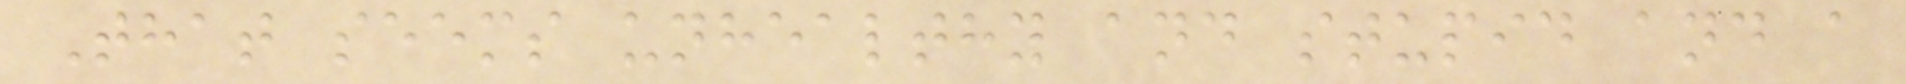That seems unhealthy and stupid and a
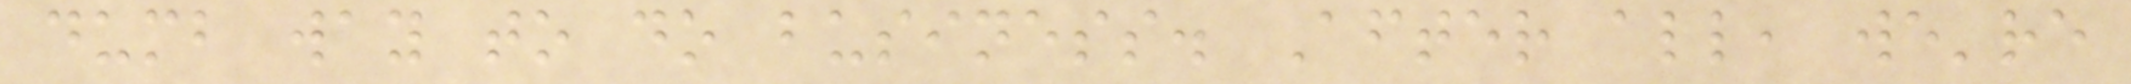dumb way to do business. After all, we're
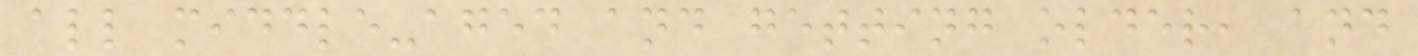all middle-aged and getting older, and
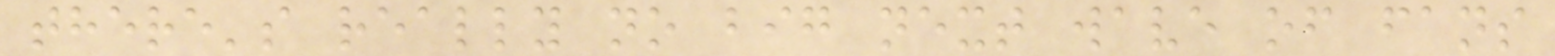there's really no big next wave of fans
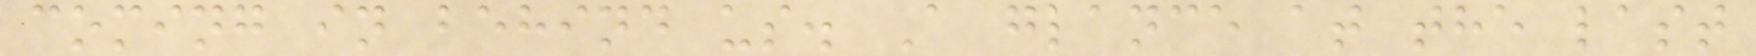coming in behind us. A glance at the last
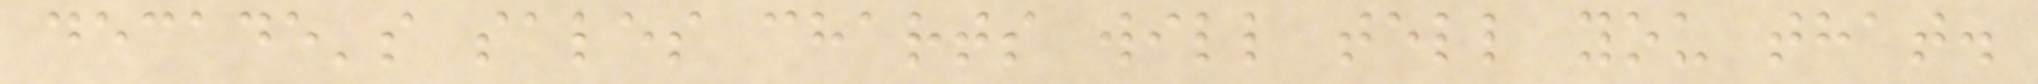decade's sales charts will tell you that.
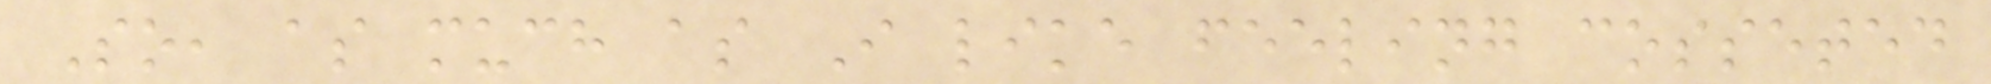So, as much as I like feeling cosseted
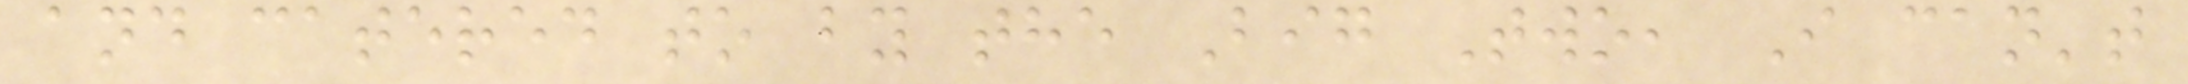and catered to by the Big Two, I can't
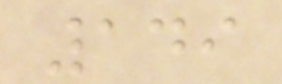149
